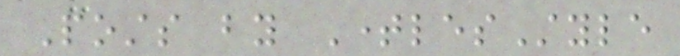Posts by TimelesStyle
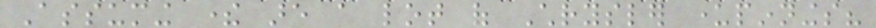Assuming there are a lot of Chrysler underpinnings?
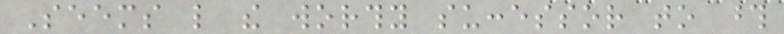Seems like the worthy successor to those
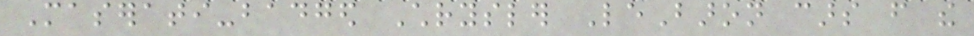Maserati-badged Chrysler LeBaron cars from the
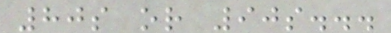80s or 90s...
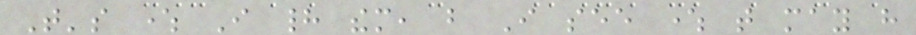That's where I had them, but I see where that may have
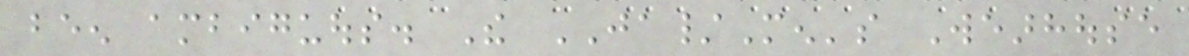been ambiguous. The JA/Men's Wearhouse
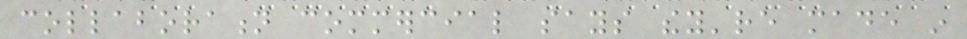collaboration commercial says they're made in
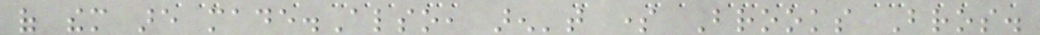of them are made.Also, aren't some Brooks Bros.
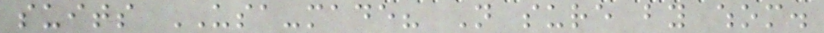suits USA-made? Not sure by whom.
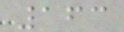163
